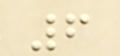6
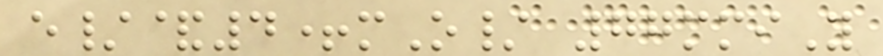e/&4+mO/ 77mmiY
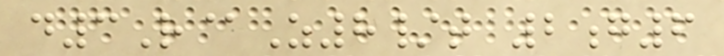d3R@Z8/t 2g6
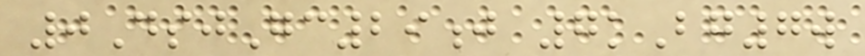0DsjGc29j 7kBg7w
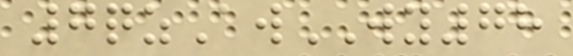7qzAwWY78
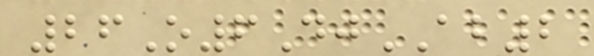26O6DjAB2
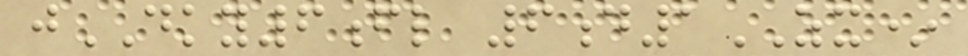jDKY6fl 6d1ZX*
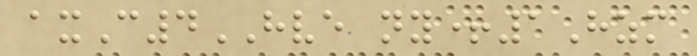axC4HVE ny+1Hzm
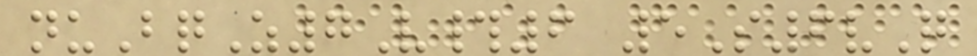nuBqZ7V#6 5S6vQ
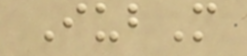IubM
